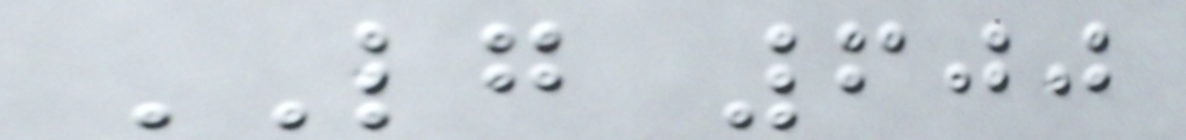LG 600
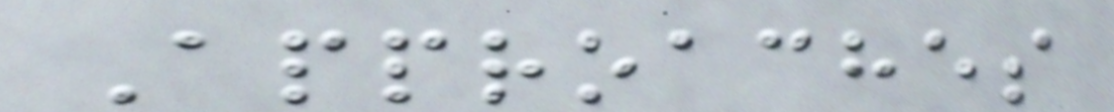Approaches
